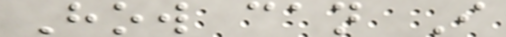How can I
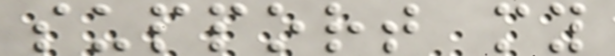support my
